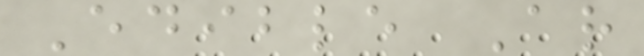Edible Ar
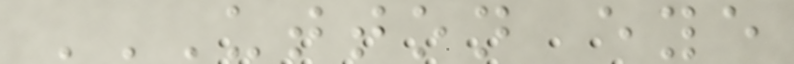UTTON EYE
